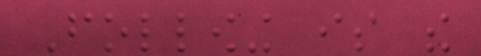Following is the
